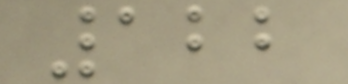122
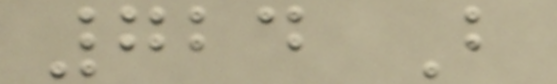724 B
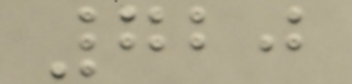720
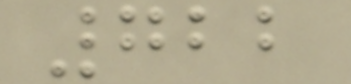722
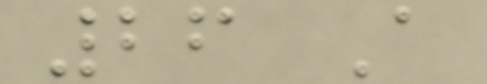26 A
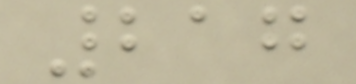217
